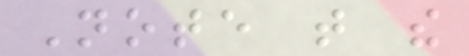Note that the
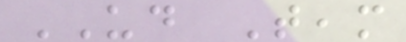UD Team
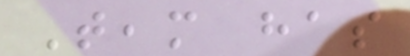Team has
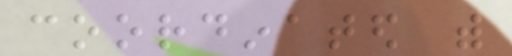coordinated with
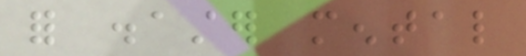for disaster mental
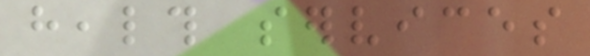health services
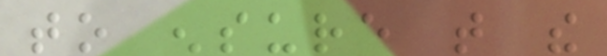to ensure that the
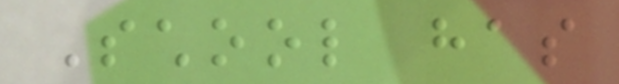School has
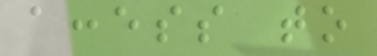access to
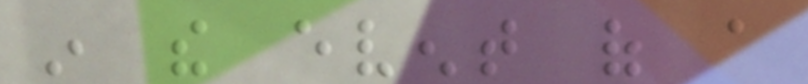in the event of a
